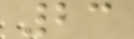23
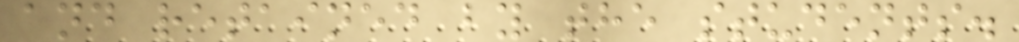and retained by the students.
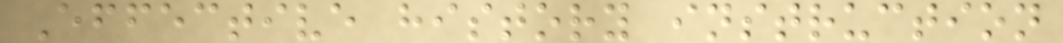Effective history instruction
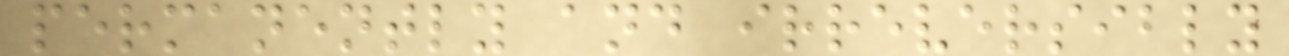permanently and irreversibly
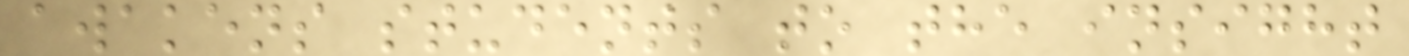awakens students to the insight
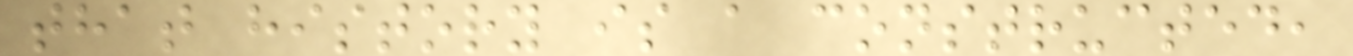that history is a constructed,
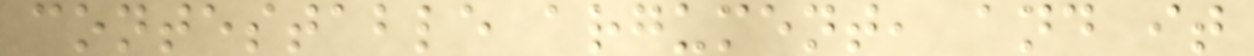contestable argument, and it
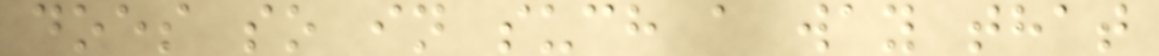does so in such a way that
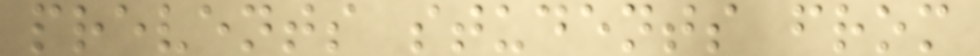prevents students from
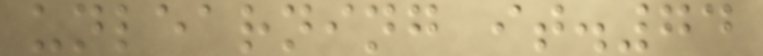unlearning it.74
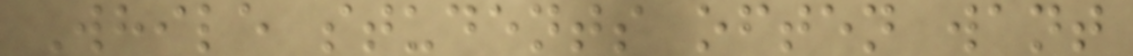While students often want
